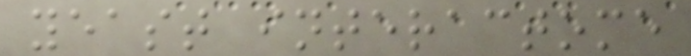yeast interactome
